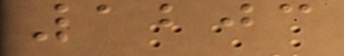1203
